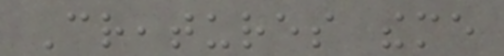Creatures theme
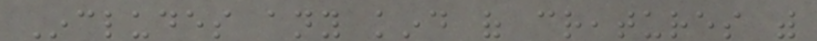Includes any kind of creatures with
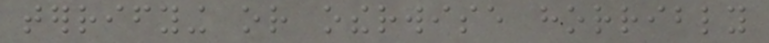terrifying or otherwise horribly
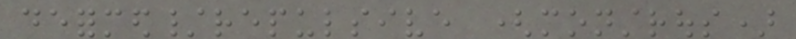deformed/repulsive (monstrous)
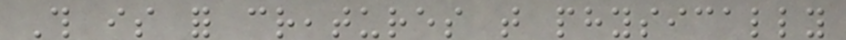This is for creatures that physically
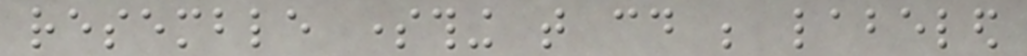resemble something that could be labeled
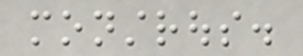monstrous.
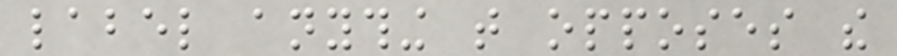label anything that opposes the
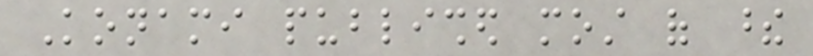Konami published most of these
